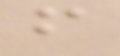f
